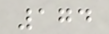174
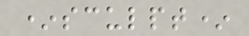*sculpt*
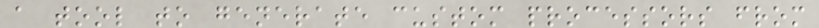a tool to generate custom processors from
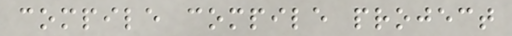compile compile project
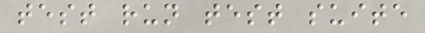test run test suite
